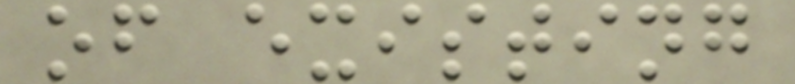of existing
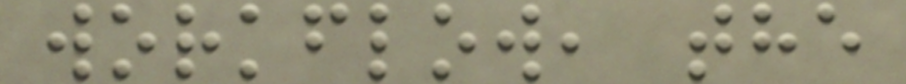workflow, the
